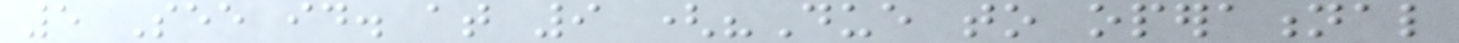5 See id. at 9 ("Due to operational
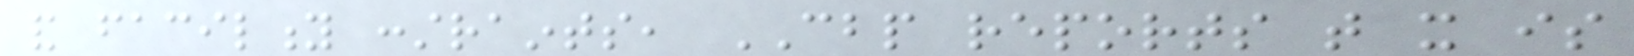and facility constraints, CBP reports that it is
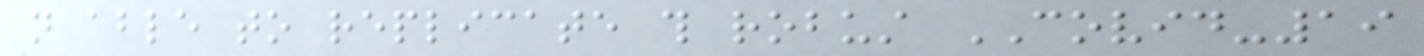not able to replicate this robust COVID-19
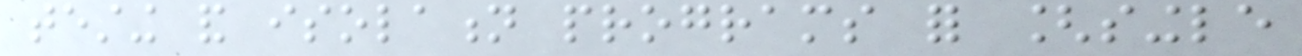testing and isolation programs for [single
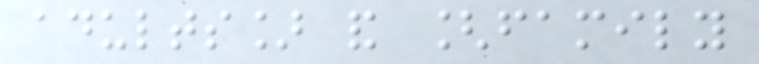adults] and [family
